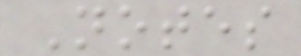Notes
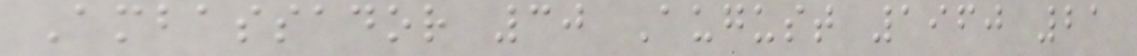Ambassador 30 August 1960 21
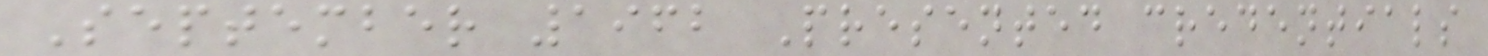September 1962 Presented credentials
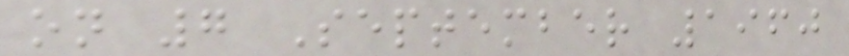on 7 September 1960
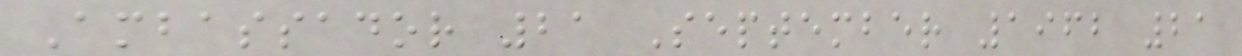Ambassador 21 September 1962 21
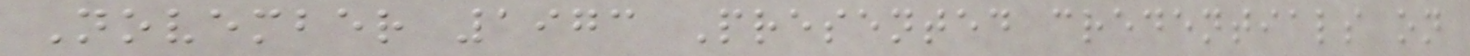November 1973 Presented credentials on
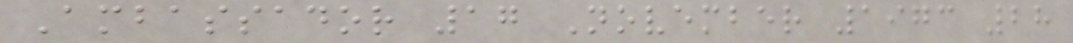Ambassador 17 November 1973 28
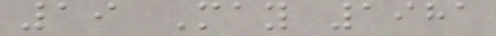19 May 1981
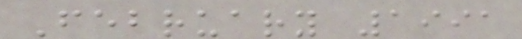February 1991
